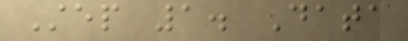Step 1. Data
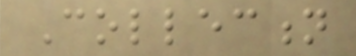Collection
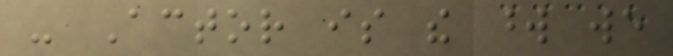- Actor is the word we
